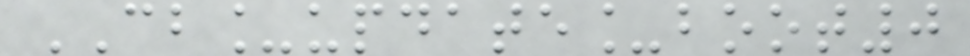CB_update_boot0
